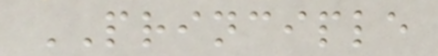PRINCIPLE
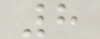8
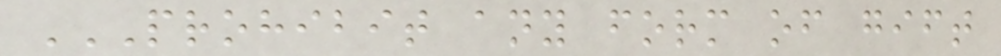PROHIBIT ANY FORM OF GIFT
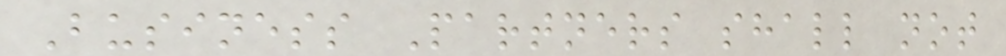Business Partners shall not
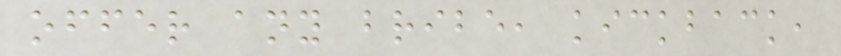offer any bribe, kickback,
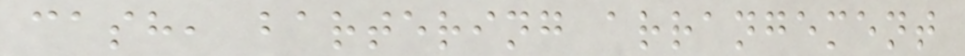cash, bartering arrangement
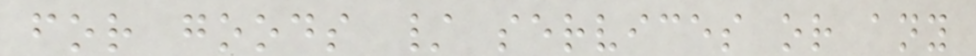for goods / services or any
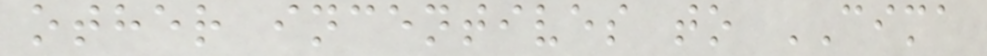other incentives to CIMA
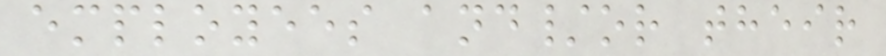employees and/or their
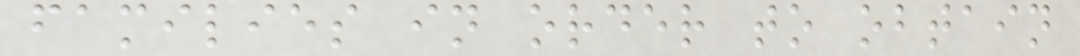families in order to obtain
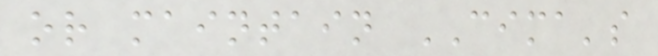or maintain CIMA's
